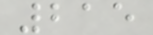215
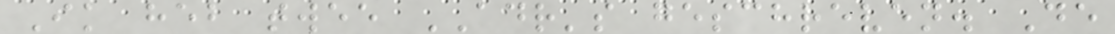Ik heb twee ADR's geschreven. De
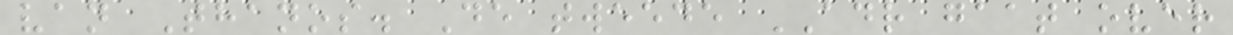van Thanos. De tweede ADR gaat over
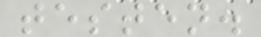testen.
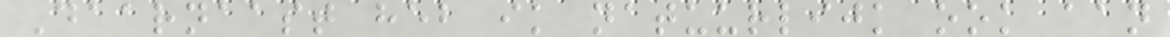Daarnaast heb ik natuurlijk ook aan
